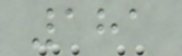181
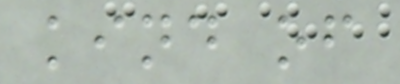kind of
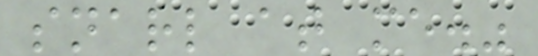snarl at me."
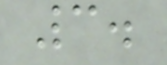3.
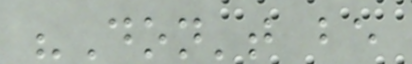"Don't be
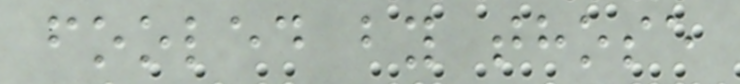fooled by those
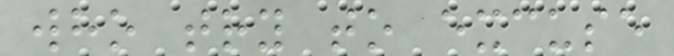who try to excuse
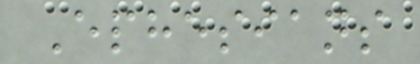Ephesians
